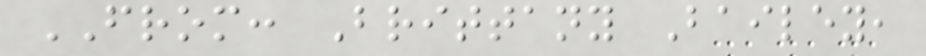FROM: Brittany Bailey,
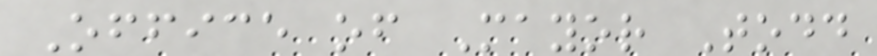Office of Mayor Todd
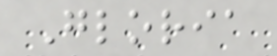Gloria
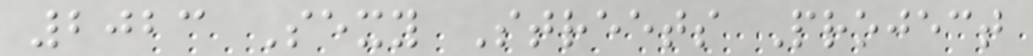2023 Sexy Streets Project
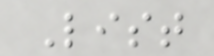List
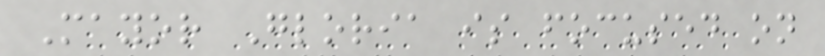Mayor Gloria is focused on
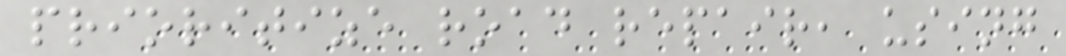prioritize road repair, using
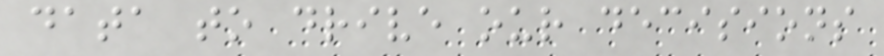data to drive our decisions
